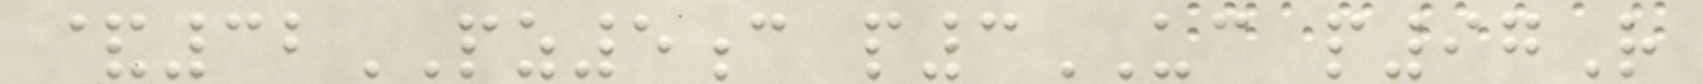&32PZ5c p3UC p97R
